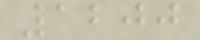1200
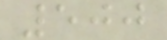500
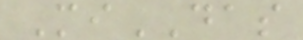MiDAS
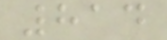814
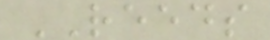REEDS
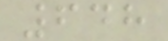648
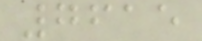7615
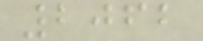2062
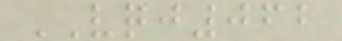VQJ062
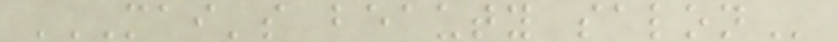MAI'S BEAUTY SALON
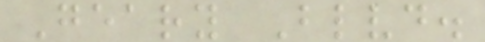Geary Blvd.
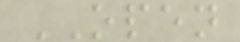OPEN
